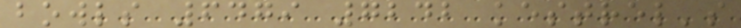bowls 6479 7242 kestrel's
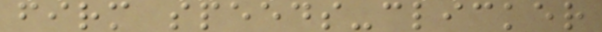firm speeds-clicker
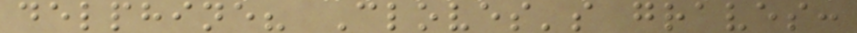delphine? Cloves's graves:
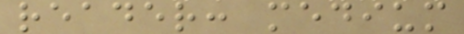reader: medium
